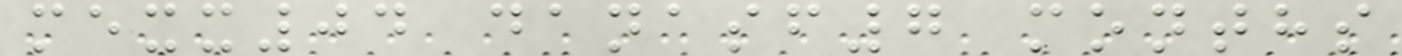mexx04 danasf7 months
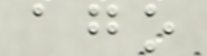ago
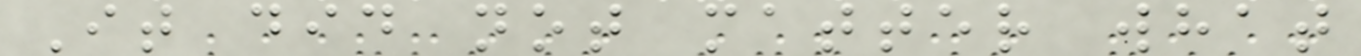It did not matter what
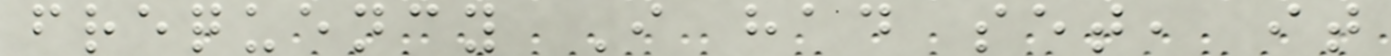frequency I had set, it
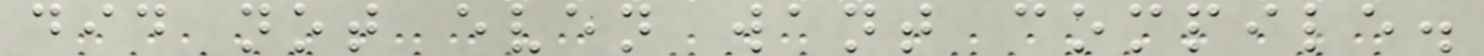did not even want compile.
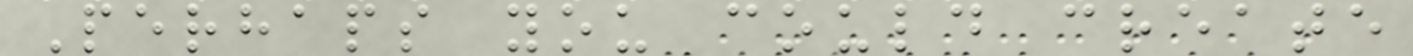Perhaps you could create
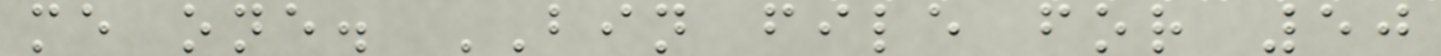me one. BIN file for 50
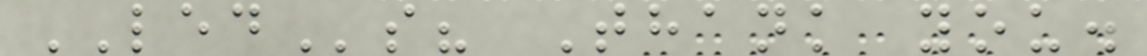LEDs? Thank you.
